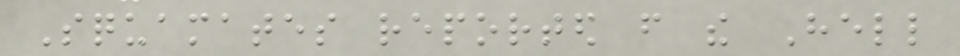Squamates reported from the Hell
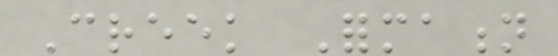Creek Formation
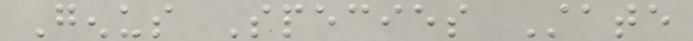Genus Species State
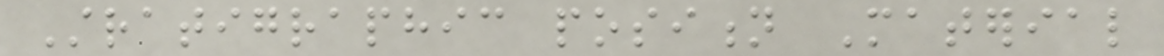Stratigraphic position Material
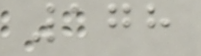178
